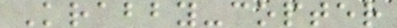Krabby-copter
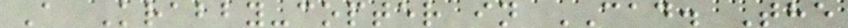A Krabby-copter in CAD. The
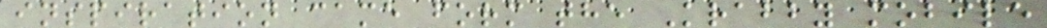inspiration came form the Krabby mobile
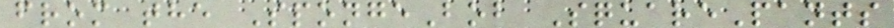from the SpongeBob SquarePants
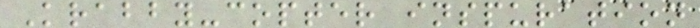Krabby-copter inspuration
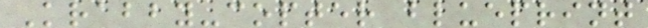Krabby-copter blueprint
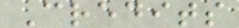Credits
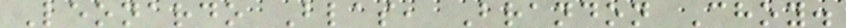Leonardo Blas, Brandon Choy.
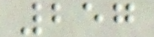257
